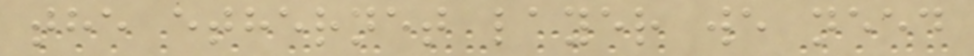the ethernet layer we need
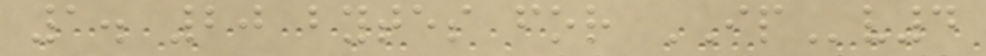1. 20 bytes for IPv4
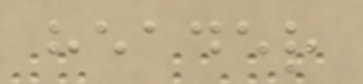header
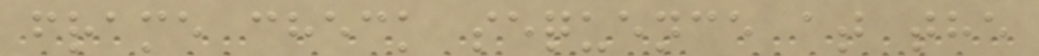frame check sequence at the
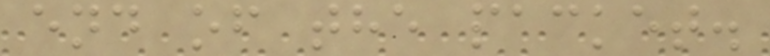end of the packet.
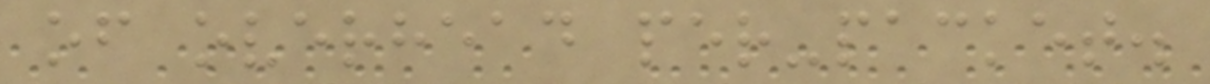of overhead per-packet.
